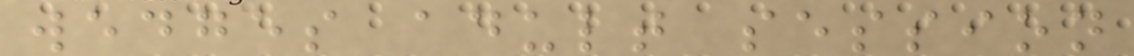wedges adult session
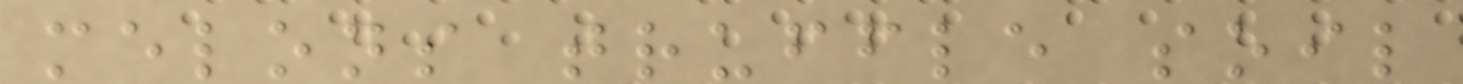melons truffle soil
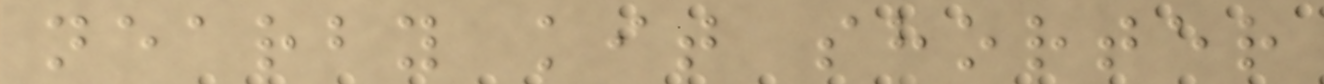nearby kit shorter
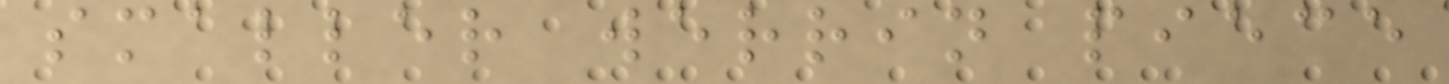smaller werrin piece
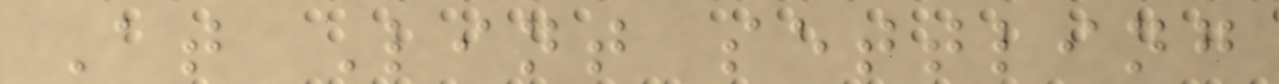At Lint settling
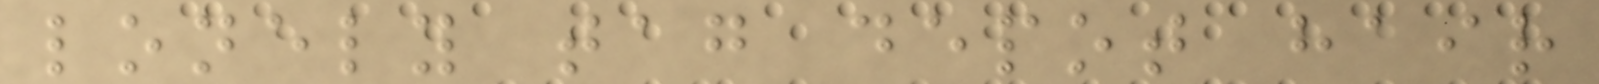lonely tag depot hair
